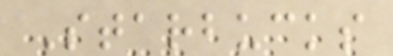Starbucks
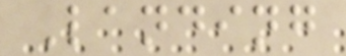Landing
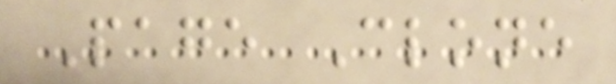Page Clone
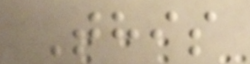This
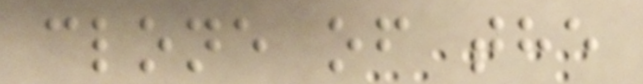clone of the
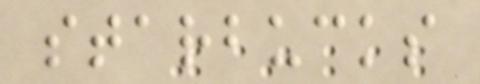starbucks
